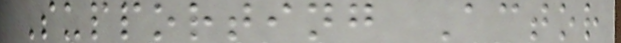Supporting Actor
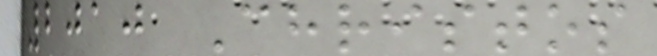2010 Christos
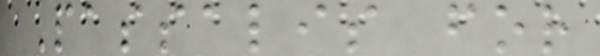Passalis for
